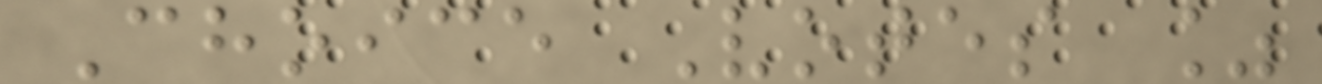Choice Votes %
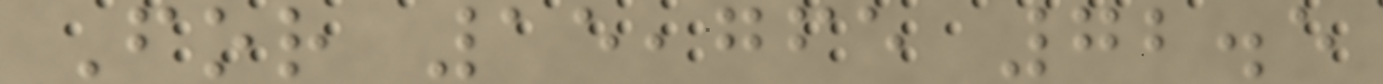For 15,765 72.5
